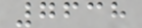7638
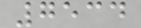7534
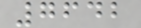7642
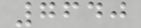7640
